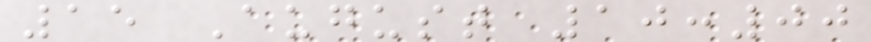15 August 10:00
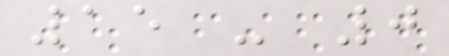15 - 0
